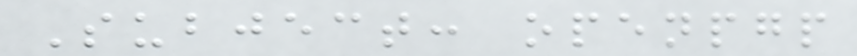Subject: openpgp
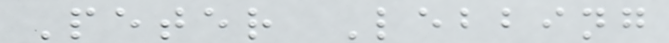Peter Lebbing
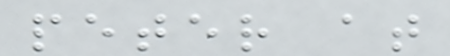peter at
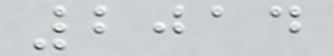2014
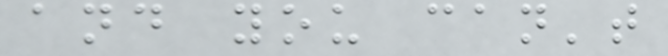and you can't
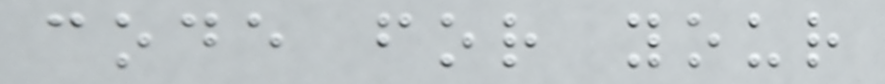code for your
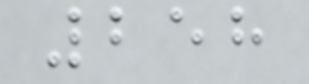258
